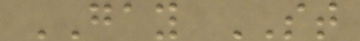GAY ST
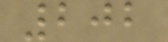202
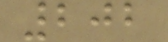202
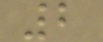2
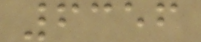6356
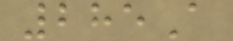285A
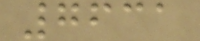7631
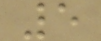5
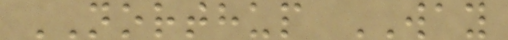NORTHUP WAY
